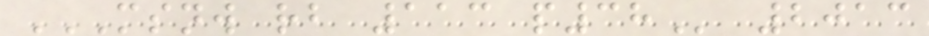MSNW RB 113 P38 2013
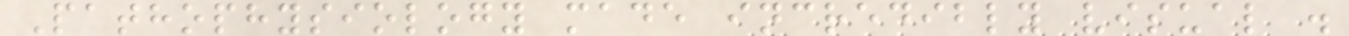Pathophysiology made incredibly visual .
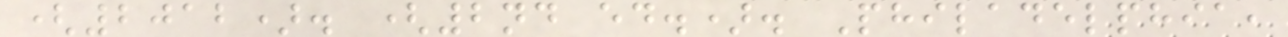(2012). (2nd ed.). Philadelphia,
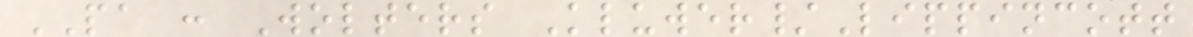PA : Wolters Kluwer/Lippincott
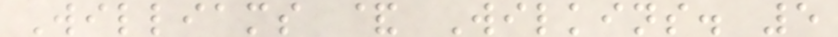Williams & Wilkins. 5
